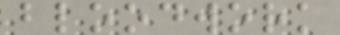bloodwork
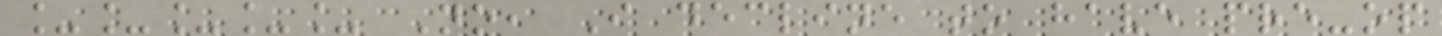_____ No, I decline to have pre-op
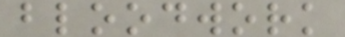bloodwork
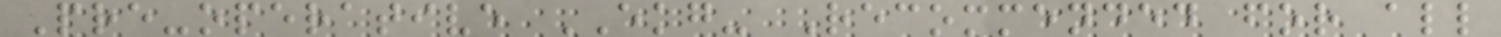Pre-operative EKG- Recommended for all
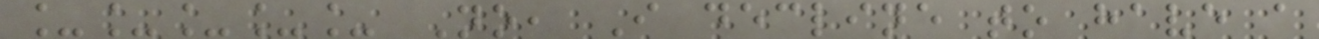_____ No, I decline to have a
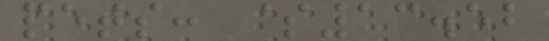pets: $13.52
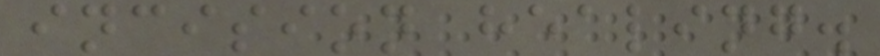incision healing.
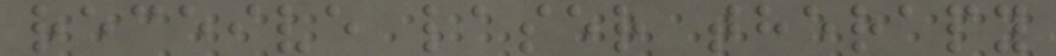receive laser therapy
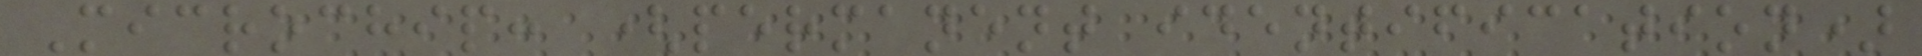Microchip: (permanent identification)
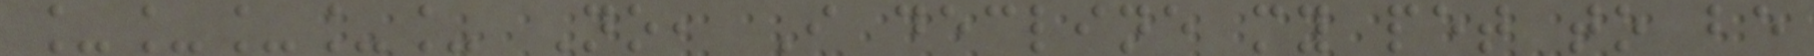_____ No, I decline my pet to be
